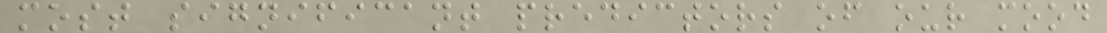most significant predictors of our mood
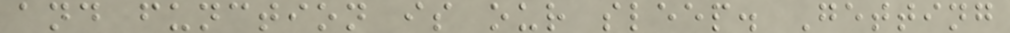and function is our sleep. Getting
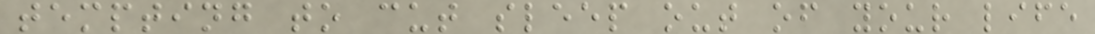tempting to cut sleep out of your life
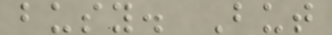busy. But
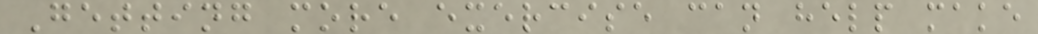Getting more exercise can help make
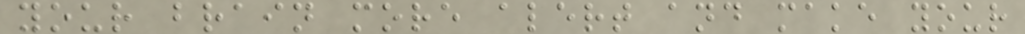your brain more alert and make your
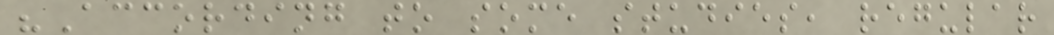"According to some studies, regular
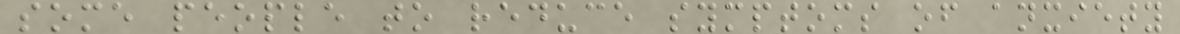some people to reduce symptoms of anxiety
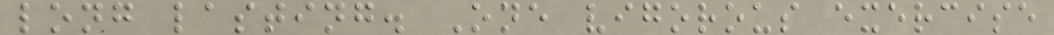long lasting. One vigorous exercise
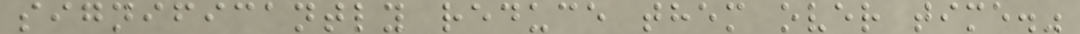significantly reduce them over time."
